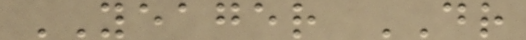YEAGER DR
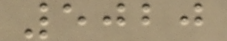5020
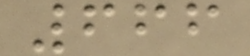666
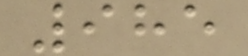985
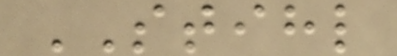STIHL
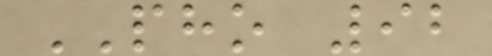PHO 92
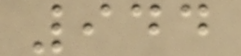944
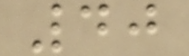40
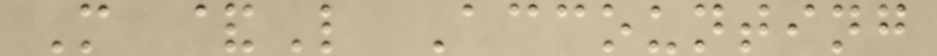M &L Accounting
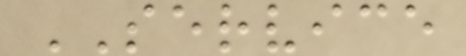SERVICE
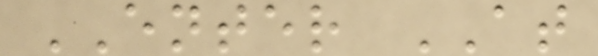ENTER AT
